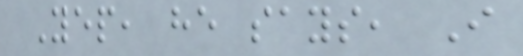Yep, he says, I
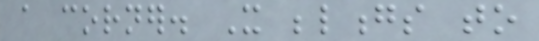a corner. It belongs to
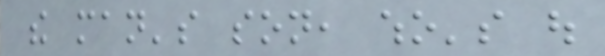the man's son, who's out
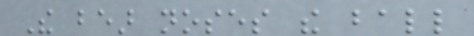The bear noses the ball
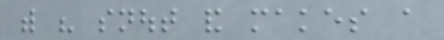with his snout and makes a
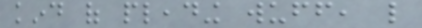kind of pleading wuff, like
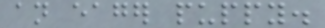an eager puppy.
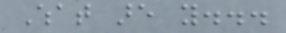What are you...
